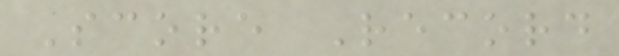Score Record
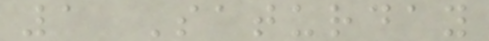1 Saturday
